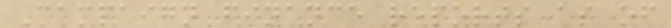Campaign finance reports as of
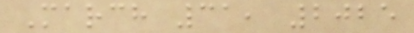March 31, 2025
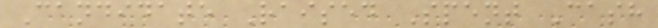Candidate Raised Spent Cash
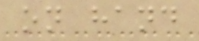on hand
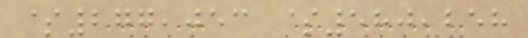$277,053 $580,258
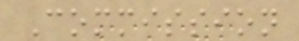Commission
